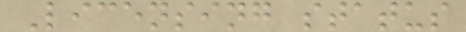Licensing status
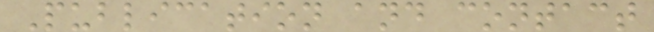Publication and contact
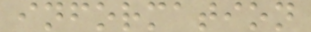information
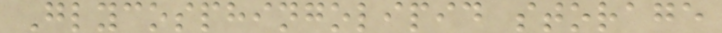Glycosphingolipid storage
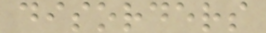disorders
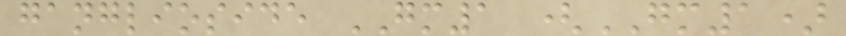ganglioside GM1 (GM1)
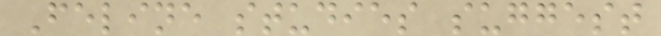Feline studies suggest
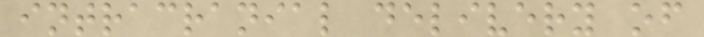intracranial delivery of
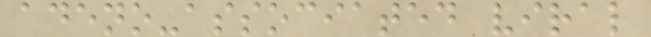adeno-associated viral
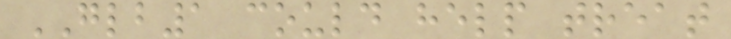GLB1 could help treat
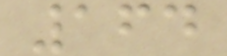164
